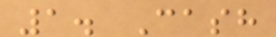1. Cash
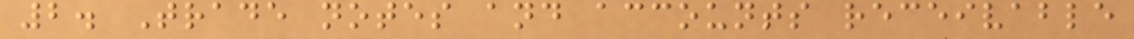2. Trade notes and accounts receivable
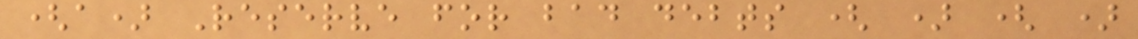(a) Reserve for bad debts ( ) ( )
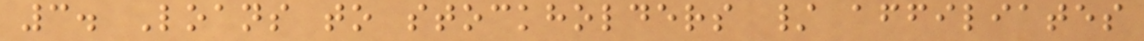3. Loans to stockholders / affiliates
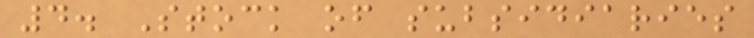4. Stock of subsidiaries
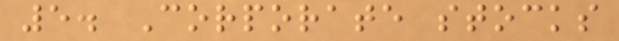5. Corporate stocks
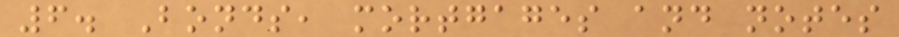6. Bonds, mortgages and notes
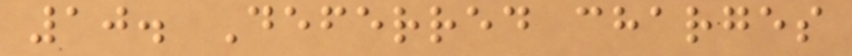10. Deferred charges
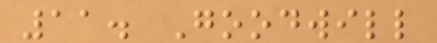11. Goodwill
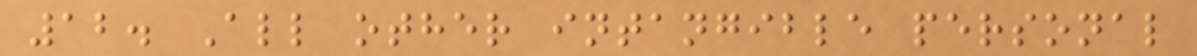12. All other intangible personal
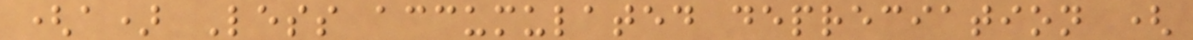(a) Less accumulated depreciation (
